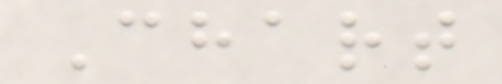Chart
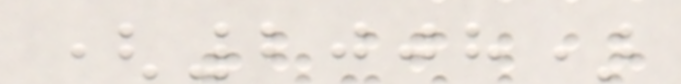(2008)
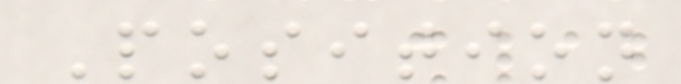Position
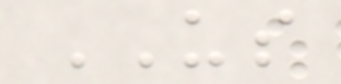US
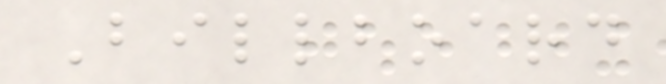Billboard
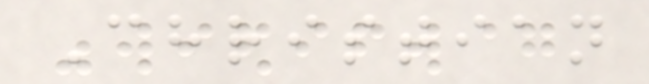Christian
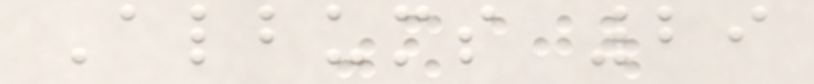Albums 29
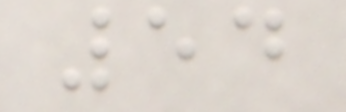54
